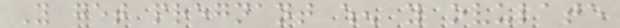You get pregnant when you ovulate
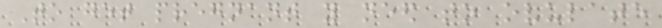To get pregnant you need to ovulate
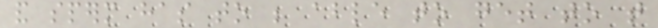and sperm has to be able to get to that
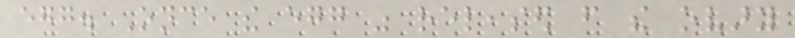egg. Once the egg was released from the ovary
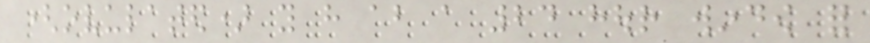(ovulated) you have about a 24 hour window for
